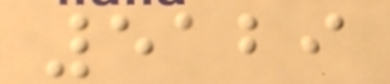5129
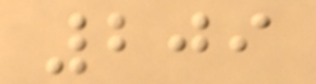209
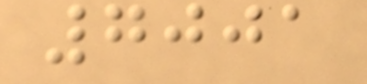7001
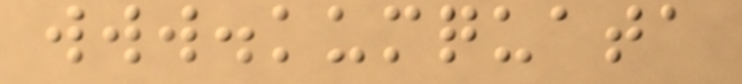www.kumquata
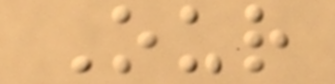Our
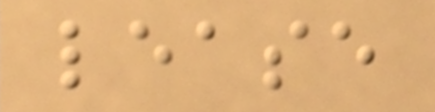lease
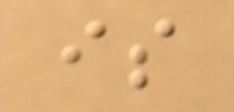is
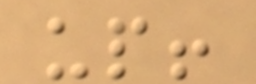up!
